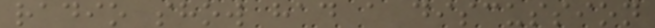radio show had a discussion
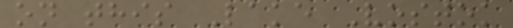on this Lake Vostok
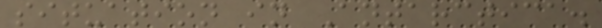situation in Antarctica.
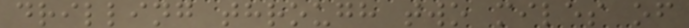drilling through two miles of
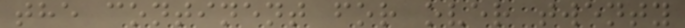the continent for over twenty
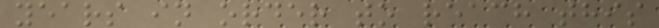years in order to reach this
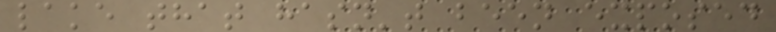lake that hasn't been exposed
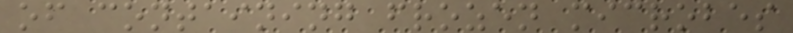of containing frozen microbes
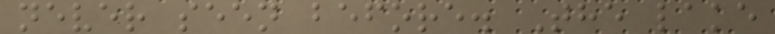never seen before. The lake
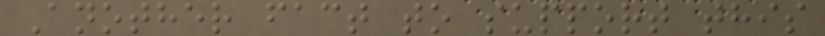Another fact to support this
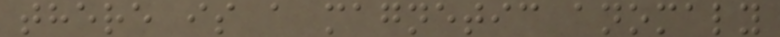there is a magnetic anomaly
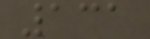131
